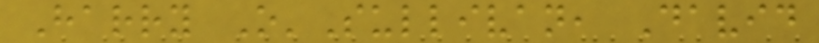Harry O'Sullivan, David
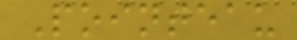Pointeau
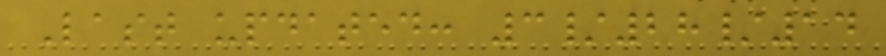Last updated: 3/28/14
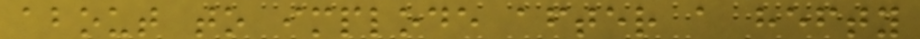about to implode after a hefty
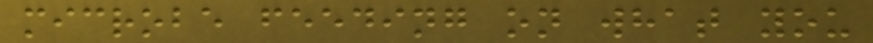microbe feeding on what you
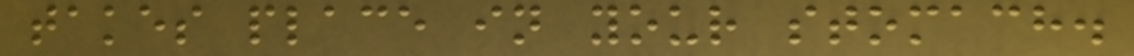takes place in your stomach.
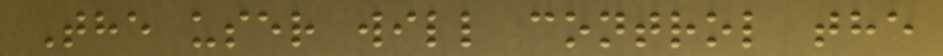The user will control the
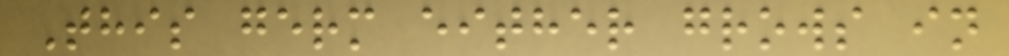This germ either grows in
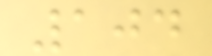104
